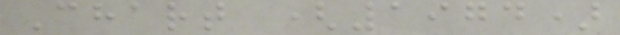Chart (1974)
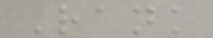Rank
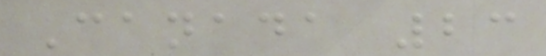Canada 23
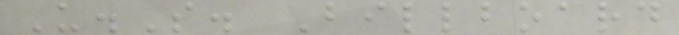U.S. Billboard
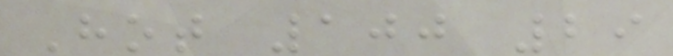Hot 100 29
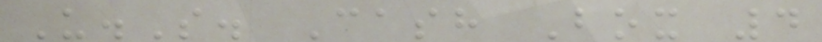U.S. Cash Box 4
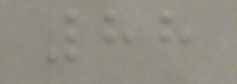88
